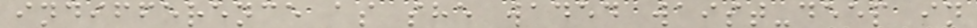indifference as she waded waist-deep in
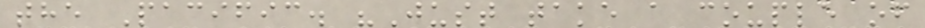the Pacific. "Just take a couple of
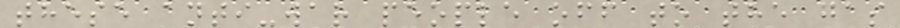these anti-war people off to the gas
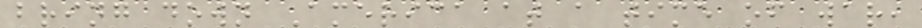bring down America at a time of war,
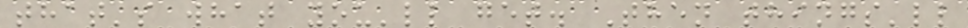that's what you'll get. Then things'll
